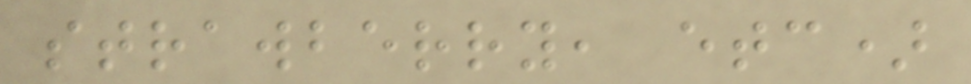strawberry, etc)
